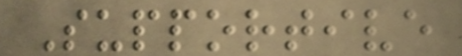Supportive
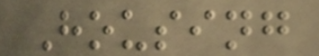Housing
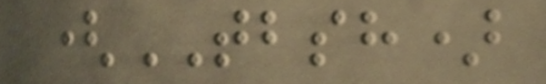(TBSH)
